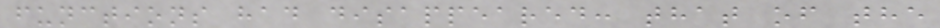functions had disappeared: that of the
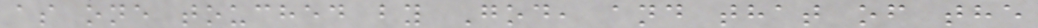as one touched by God, and that of the
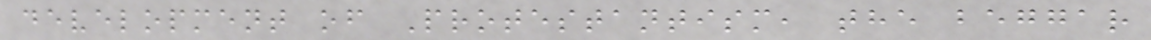development of Protestantism, the beggar
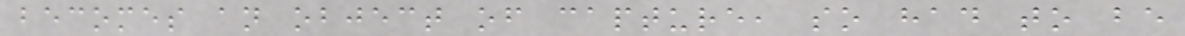becomes an object of capture, so had to be
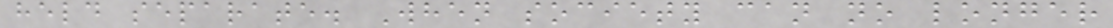held separate. When society can no longer
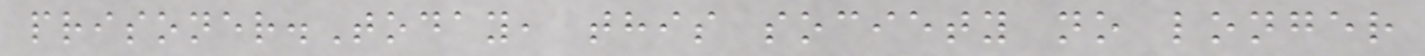prisoner.Today, this society no longer
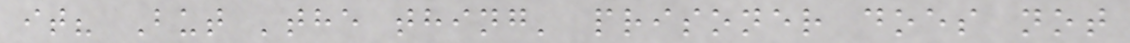it? But 'the thing' prisoner does not
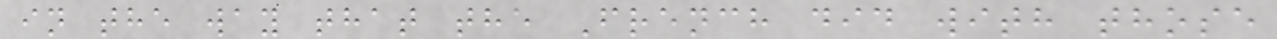in the way that the French did with those
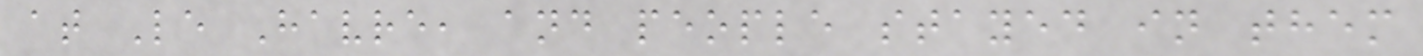at Le Havre, and people stayed in them
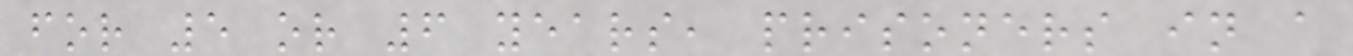for 5 or 6 years, prisoners in a
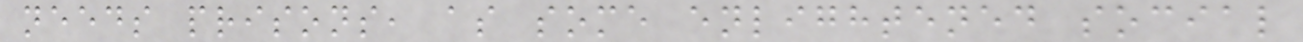needs prisons, as some enlightened social
